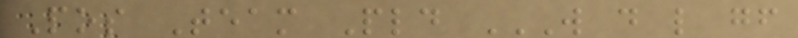Pos Team Pld W D L GF
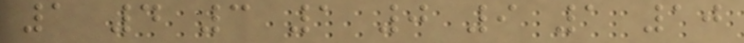1 4 3 1 0 9 1 10
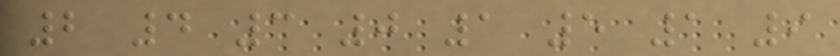2 4 3 0 1 5 1 9
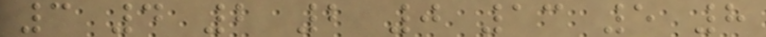3 4 2 2 0 13 5 8
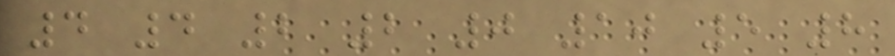4 4 2 2 0 10 5 8
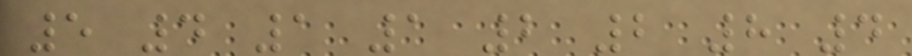5 4 1 1 2 2 8 4
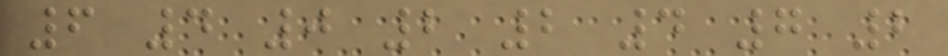6 4 0 2 2 4 7 2
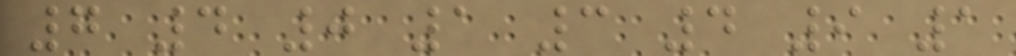7 4 0 1 3 4 9 1
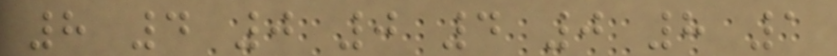8 4 0 0 4 0 8 1
